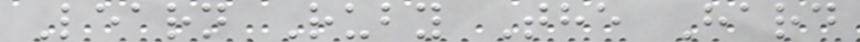Learn Ruby The Hard
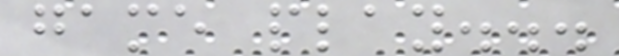game play...
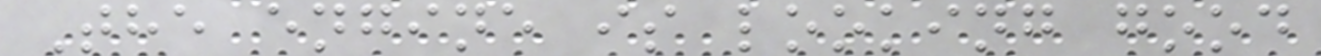The engine is looking good
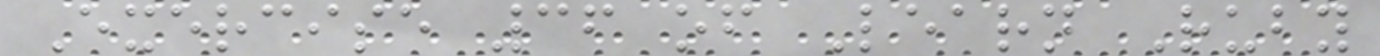Exercise 36 of Learn Ruby
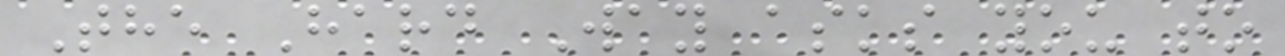The Hard Way asks you to
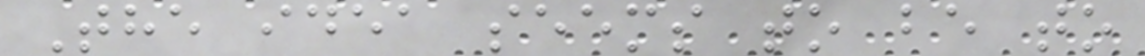The idea seems to be to
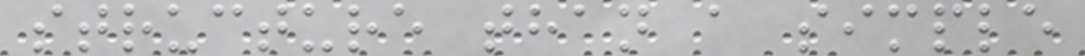structure than a simple
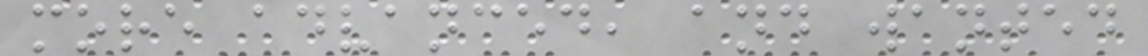more advanced, and wanted
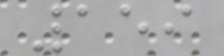159
